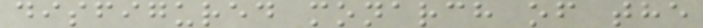disfigured monarch of the
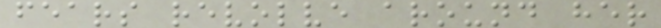fears revolve around her
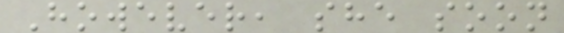However, she soon
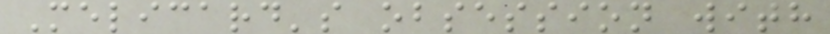Melicard's obsession with
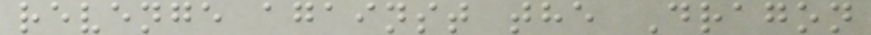revenge against the Dragon
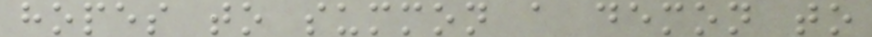hopes to summon a demon to
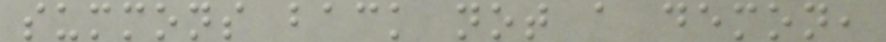summons back not a demon,
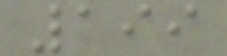199
